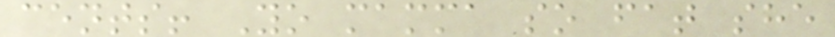cents! Yo mamma so fat she
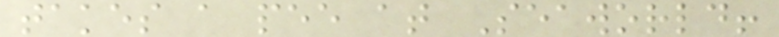takes a pee at Seaworld!
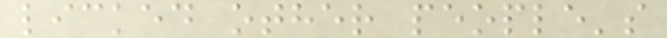licked other people's
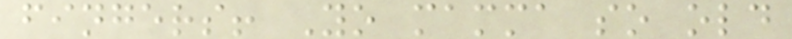fingers! Yo mamma so old
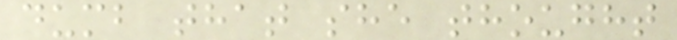dumb that she thought
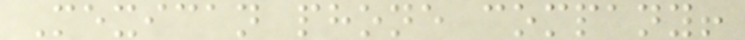Mexican phone company!
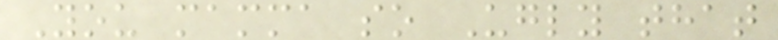You mamma so Ugly that
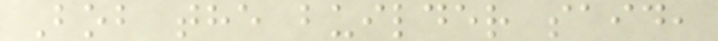Bob the builder said,
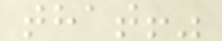that!"
